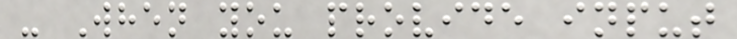- When you provide input
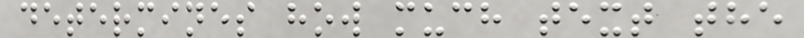determines how much text the
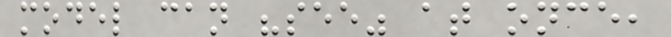model can "see" at once,
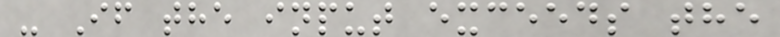- If the input exceeds the
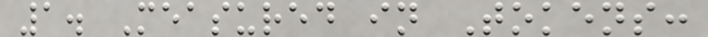1. Measured in Tokens:
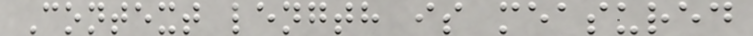Context length is measured
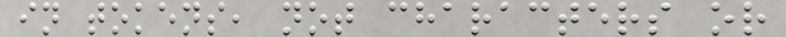in tokens, not characters or
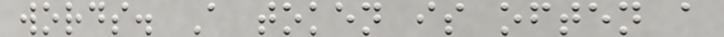words. A token is often a
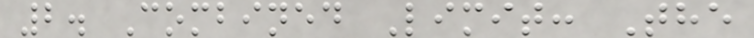2. Combined Limit: The
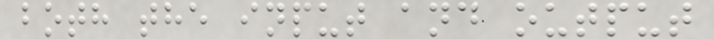both the input and output
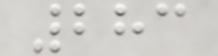283
